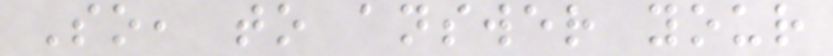So, to answer your
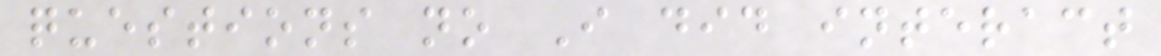questions no I did interact
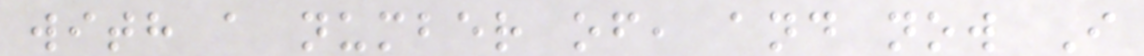with a number of, and now I
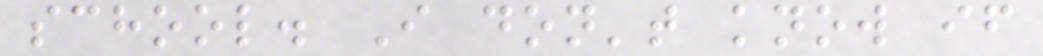school. I don't know if
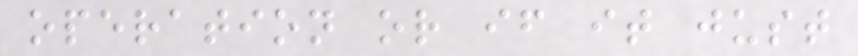operation or if it just
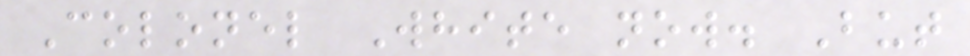Colonel White now. But
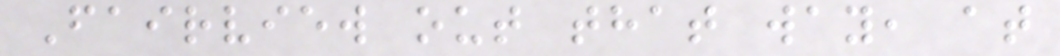Fairview out that way, at
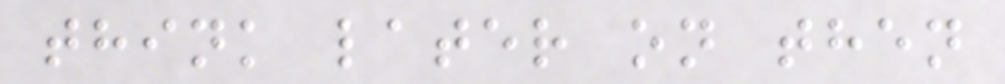think later on then
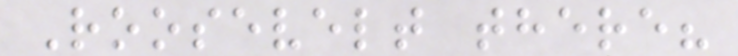Roosevelt there?
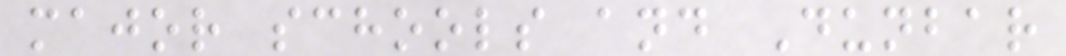major schools and Dunbar
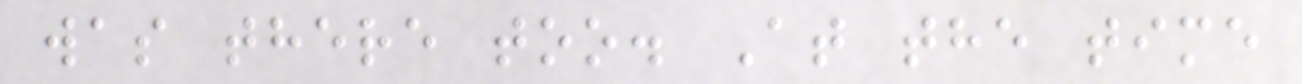was there too. At the time
